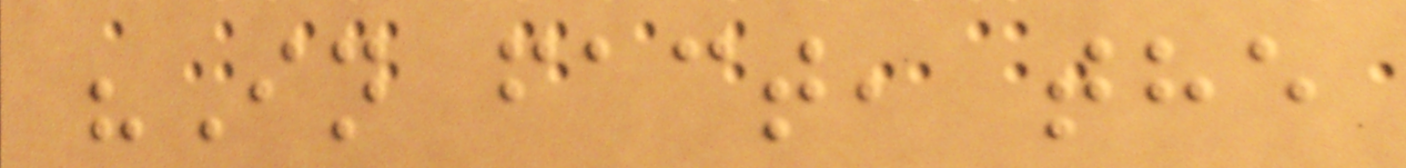"In fact, the
